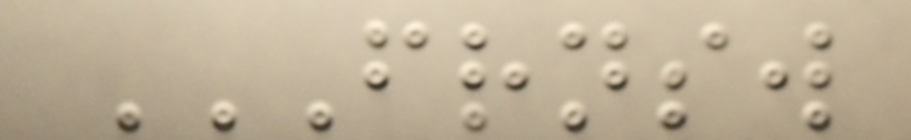FRNSW
